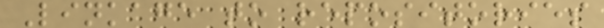Linkage to repositories
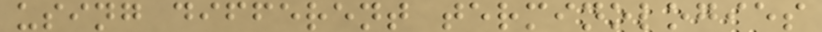using different terminologies
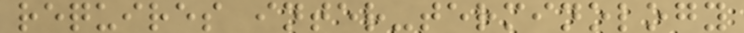requires inter-terminology
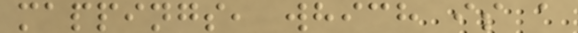mappings, which is a
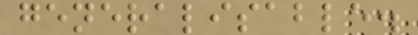generalisable.
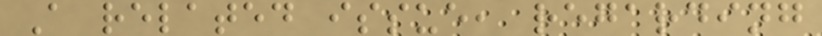A related issue, regarding
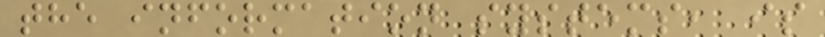the information systems, is
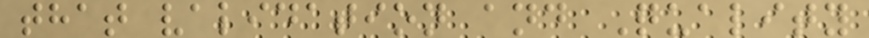that validation and Quality
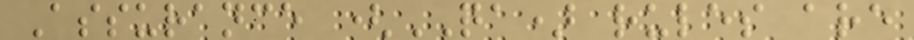Assurance (QA) rules are
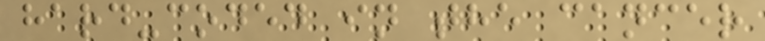hard-coded in the cancer
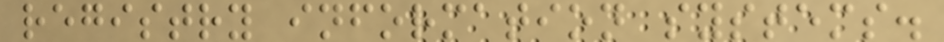registry information systems.
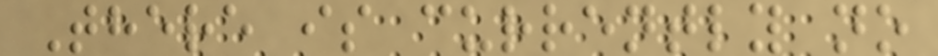There is currently no
